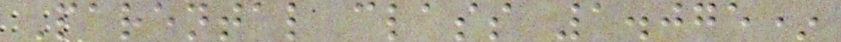Parental class 1.075*
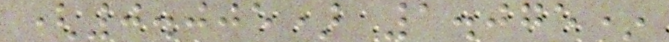(0.005) 1.075*
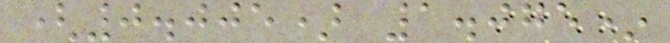(0.005) 1.075*
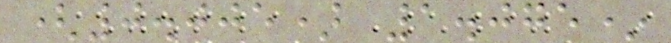(0.005) 1.075*
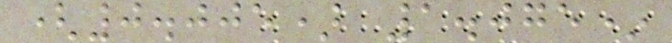(0.005) 1.075*
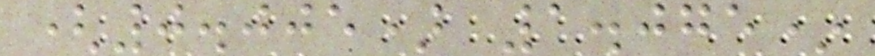(0.005) 1.075*
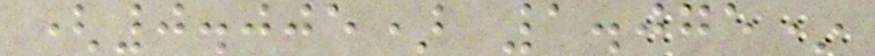(0.005) 1.075*
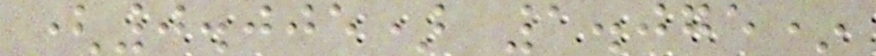(0.005) 1.075*
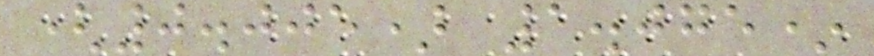(0.005) 1.075*
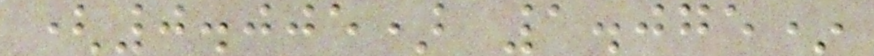(0.005) 1.075*
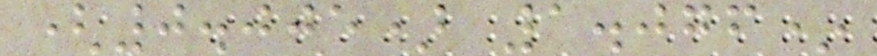(0.005) 1.076*
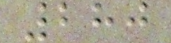280
